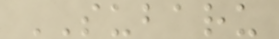SUBARU
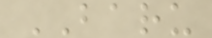BARU
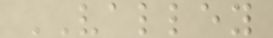VALLEY
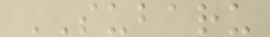SUBARU
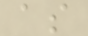as
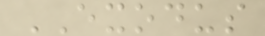EXODUS
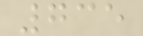735
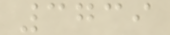3739
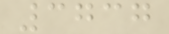3737
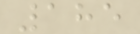185
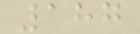187
